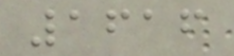1616
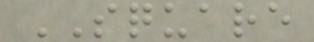SQUARE
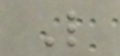L
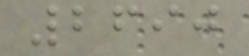2690
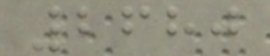2680
